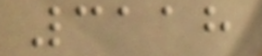3118
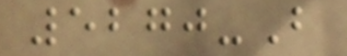5270-B
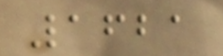1621
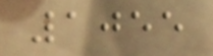1055
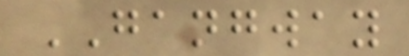GANGWAY
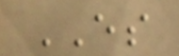ES
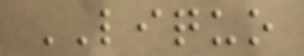LIQUO
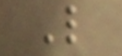L
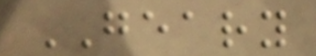GEARY
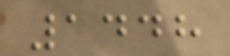1448
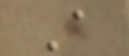A
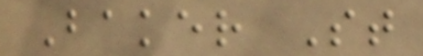Baker St
